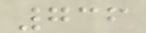736
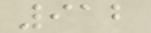912
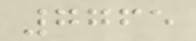7765
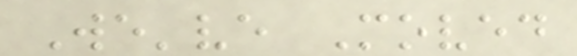We've Moved
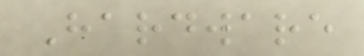Hardware
